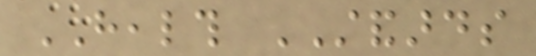HEALTH STANDARDS
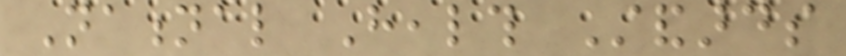National Health Standards
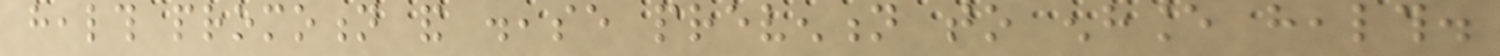health promotion and disease prevention to enhance health.
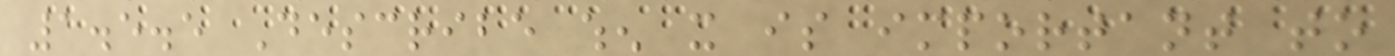1.5.5 Describe when it is important to
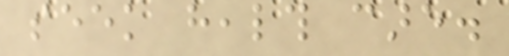seek health care.
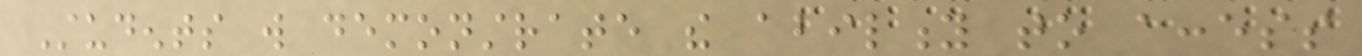Students will demonstrate the ability to access
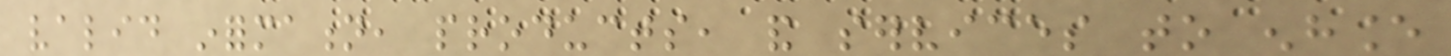valid information, products, and services to enhance
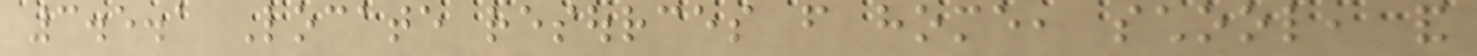3.5.1 Locate resources from home, school, and
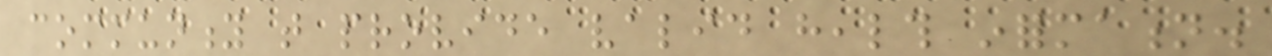community that provide valid health information.
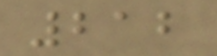212
